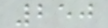250
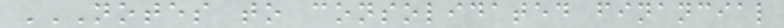NOTES TO CONSOLIDATED FINANCIAL
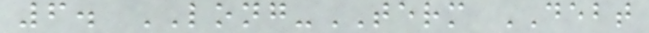6. LONG-TERM DEBT
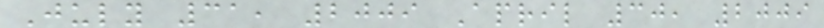July 31, 2009 April 30, 2009
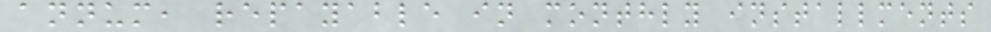annum, repayable in monthly installments
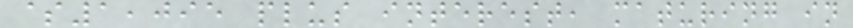$1,095 plus interest, maturing in
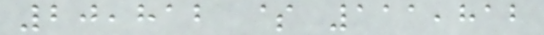20,812 $ 111,812
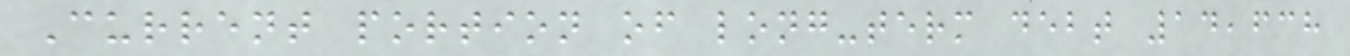Current portion of long-term debt 14,638
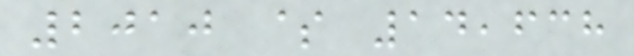2010 $ 14,638
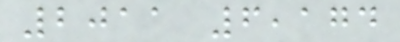2011 6,174
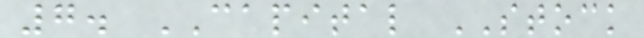7. CAPITAL STOCK
